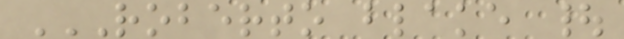ROBERTO BLAKE |
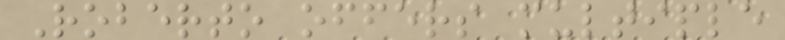Roberto offers multiple
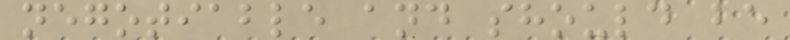negotiable and should be
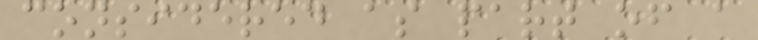considered as part of a
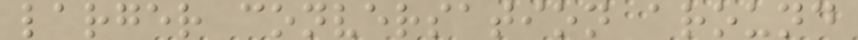larger conversation around
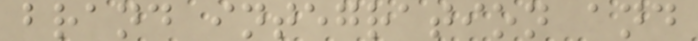brand integration and
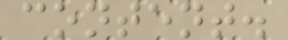content.
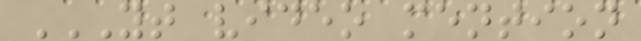YT VIDEO MENTION
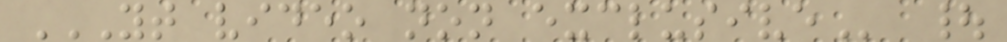YT VIDEO NON EXCLUSIVE |
